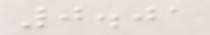0.01
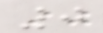0
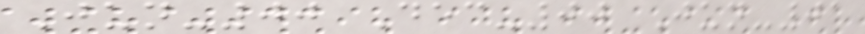Jun-00 Dec-00 Jun-01
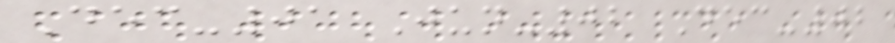Dec-01 Jun-02 Dec-02
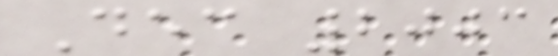Dec 2003
